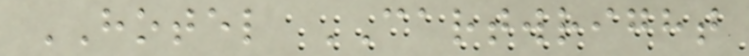HOTEL CARTWRIGHT
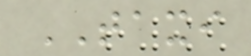TAXI
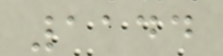1144
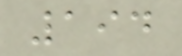194
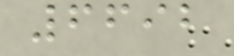6692
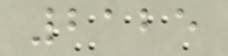2125
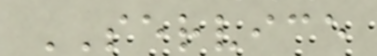SERVICE
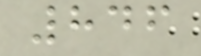846
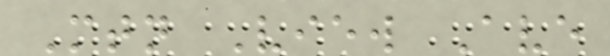Mtn View Ave
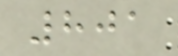801
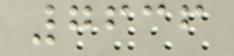7636
